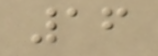16
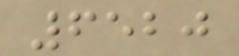6520
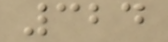324
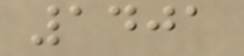1401
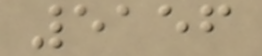5156
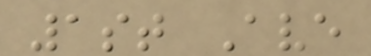1st Ave
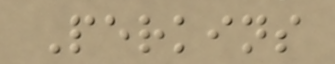Perkins
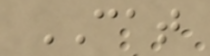CAT
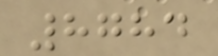8784
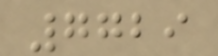7729
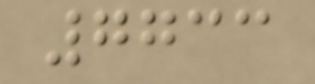7733
